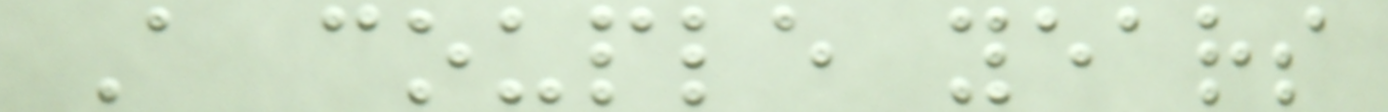A couple years
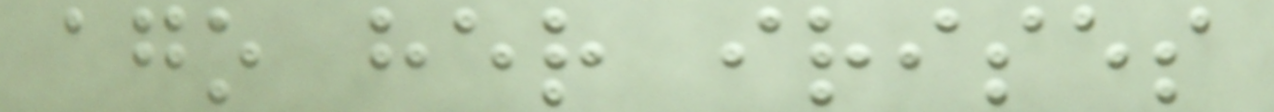ago her irises
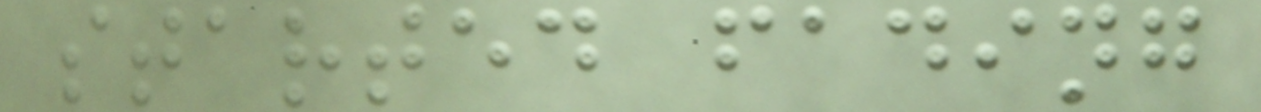started fading
